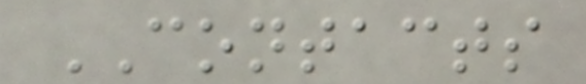CONTACTS
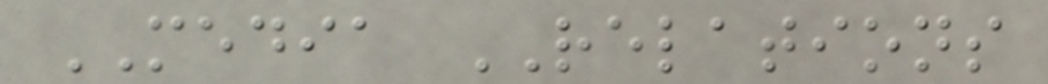MEDIA RELATIONS
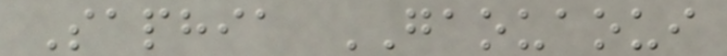Saphia GAOUAOUI
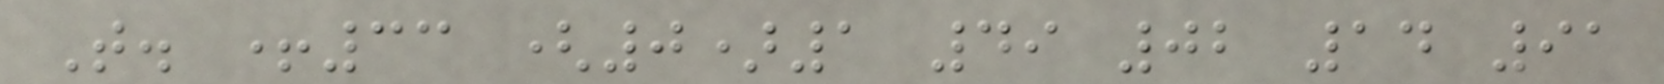T. +33 (0)1 49 02 14 91
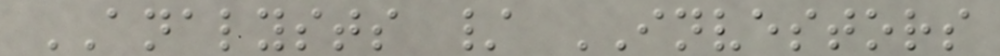ANALYSTS / INVESTORS
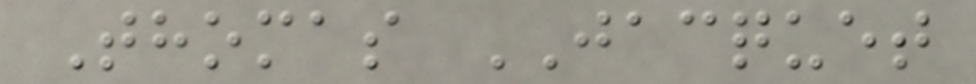Thomas JACQUET
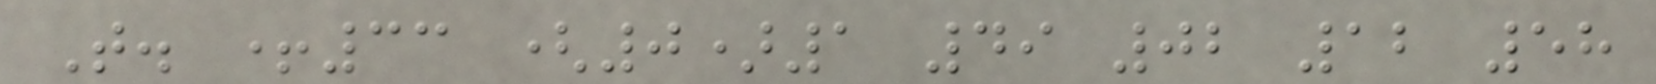T. +33 (0)1 49 02 12 58
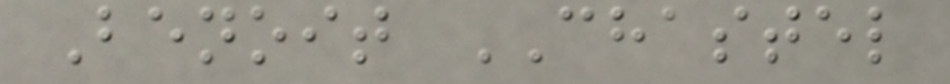Benoit CHASTEL
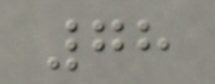78
